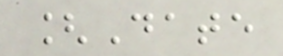[Date
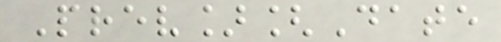Prev][Date
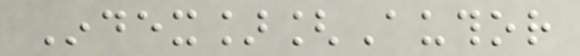Index][Author
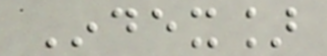Index]
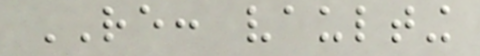RE: vaulting
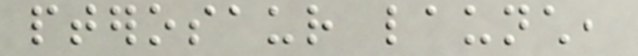pterosaur launch,
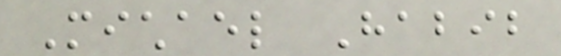Michael Habib
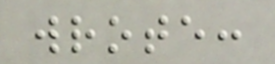wrote:
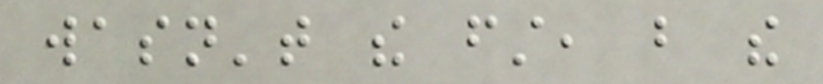wasn't the first, but the
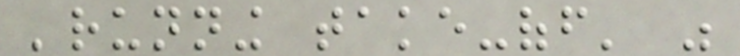'running take-off' was
